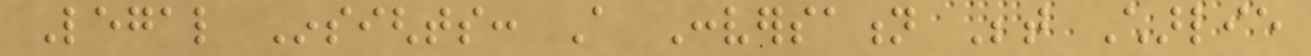Legal Insights: A Conversation Between Charlie
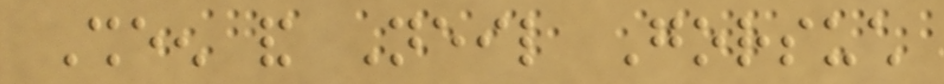Sheen and Neil Gorsuch
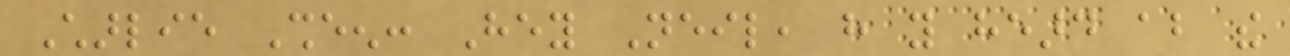Charlie Sheen: Hey Neil, have you heard about the
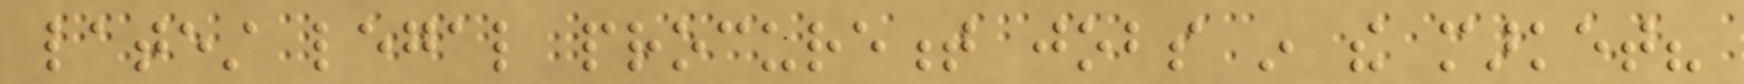latest legal procurement jobs in the market?
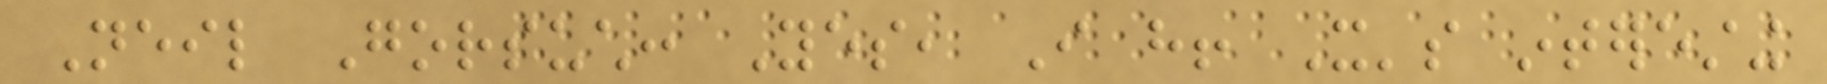Neil Gorsuch: Yes, I have! It's interesting
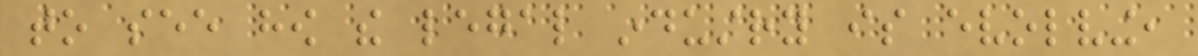to see how the legal industry is evolving,
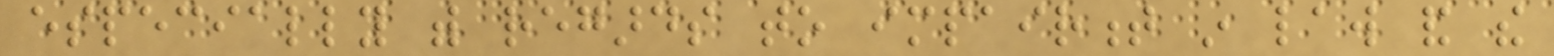especially with regards to impairment in law and the
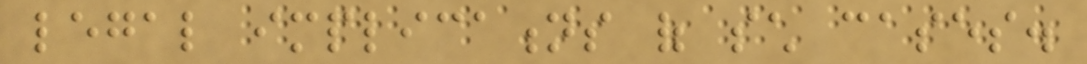legal implications of such cases.
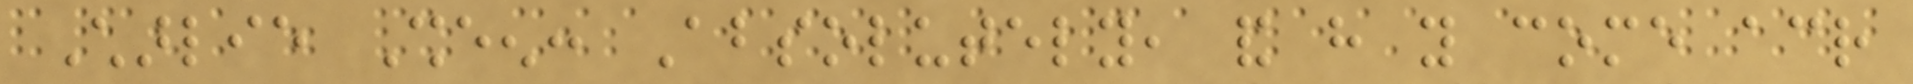Charlie Sheen: Absolutely, and have you come across
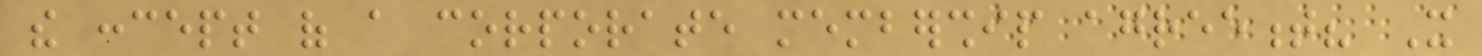the concept of a corporate membership agreement? It
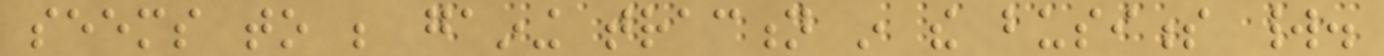seems to be gaining traction in the business world.
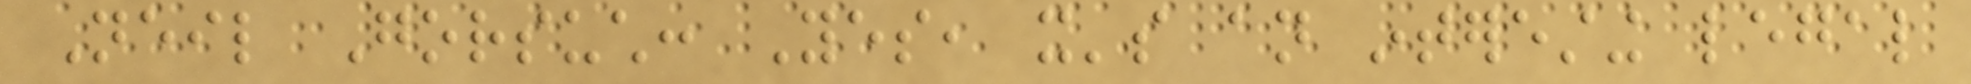Neil Gorsuch: Yes, it's an interesting legal
